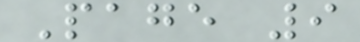Page 9
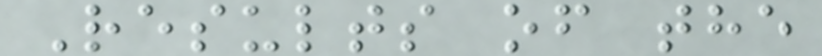Results of the
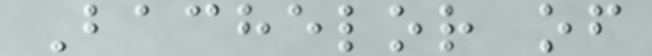Bachelor of
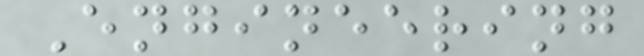Engineering
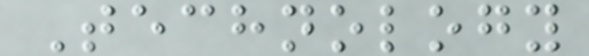Technology
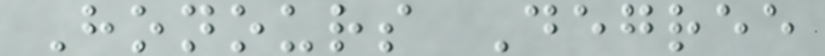Honours Degree
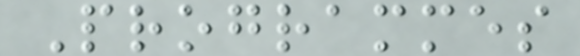Programmes
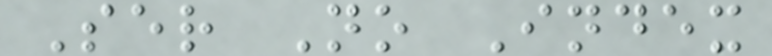Ser No Index
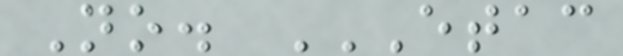No. ETAC
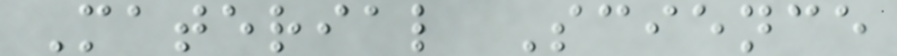Material Science
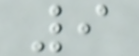9
